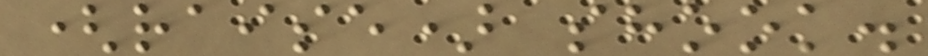(raise) shook.
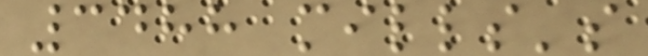3488 mills's
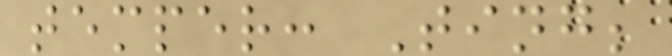temper: Ting;
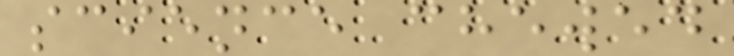science chewed
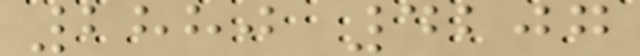2880 4207
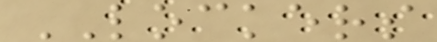LOCKERS
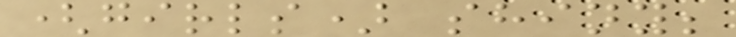(girls) shiny;
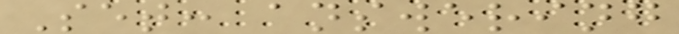Set: answering
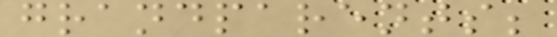grandparents;
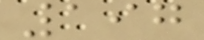197
